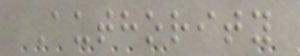Authority
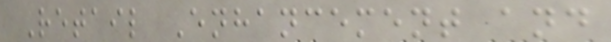Retail Enhancement and
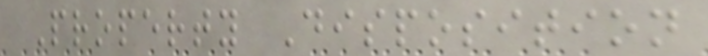Property Disposition
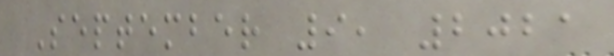September 9, 2021
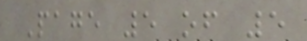Page 5 of 5
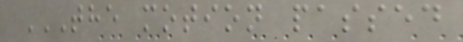THE MOTION PASSED
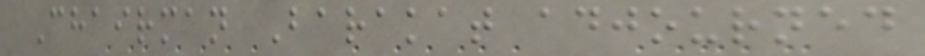Chairman Barakat adjourned
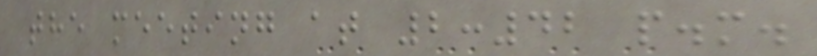the meeting at 2:42 p.m.
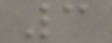3
